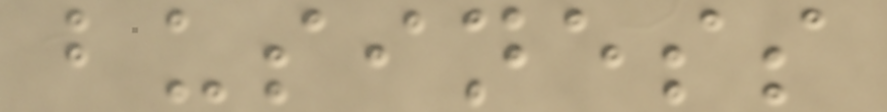business
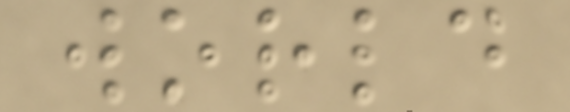world
